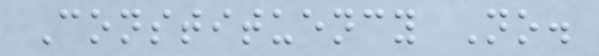Constituency No.
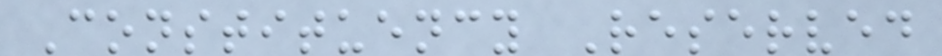Constituency Reserved
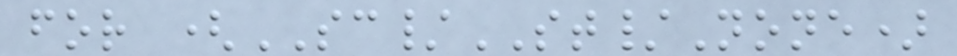for (SC/ST/None)
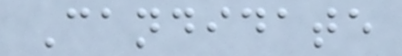Candidate
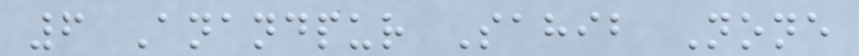6 Anandpur Sahib None
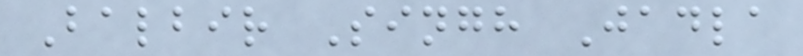Balbir Singh Jadla
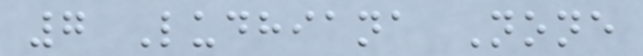7 Ludhiana None
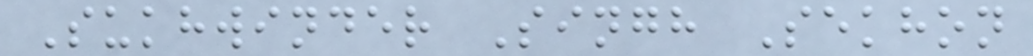Sukhwinder Singh Sekhon
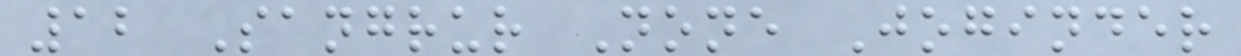12 Sangrur None Joginder
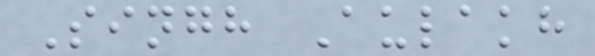Singh Aulakh
